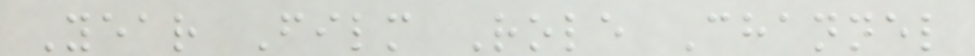Year Film Role Channel
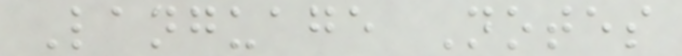Language Notes
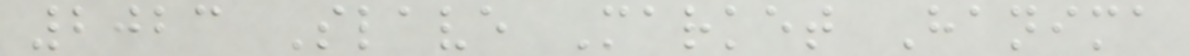2023 Slave Market Hanima
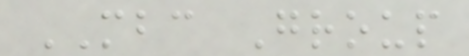MBC Group
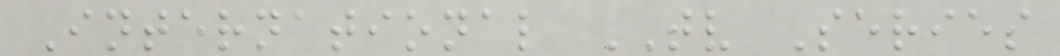International TV Series
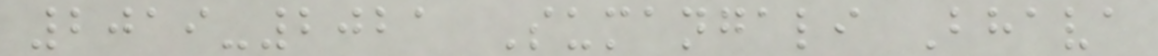2019-2021 Sumangali Bhava
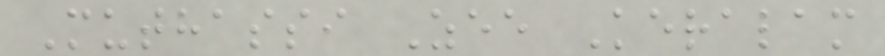Muthassi Zee Keralam
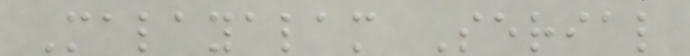Malayalam Serial
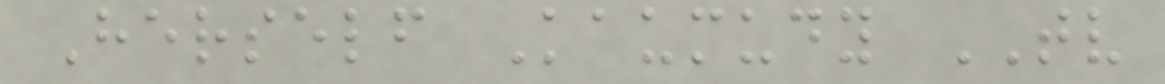Herself Kaumudy TV
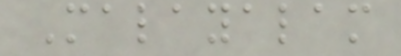Malayalam
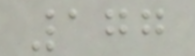177
